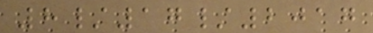8/17/2017
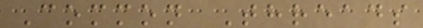Common Threads
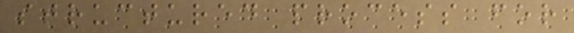structured process for
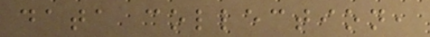data collection,
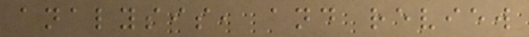analysis, and review
